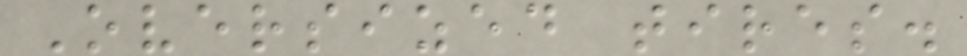Oversized tires.
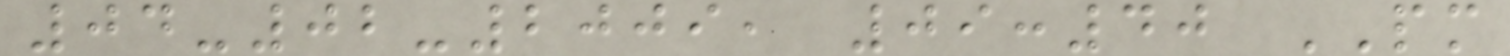04-02-2009, 09:40 PM
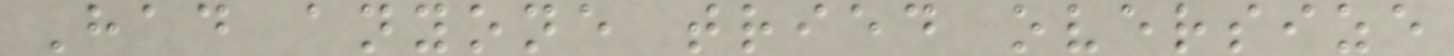Had anyone tried oversize
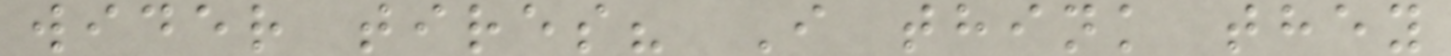wider tires? I think they
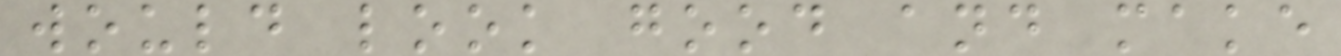would look good and make
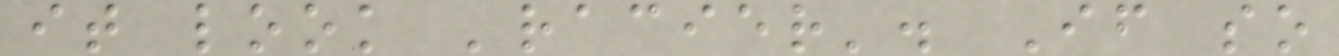it look 'racier'. If so
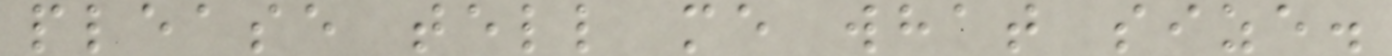please tell me what size.
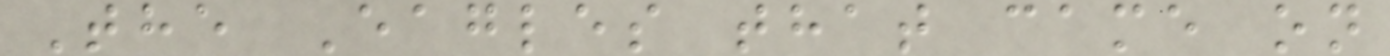The Eagles that came on
